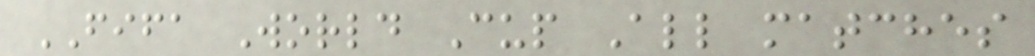FIFA World Cup All matches
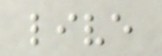live
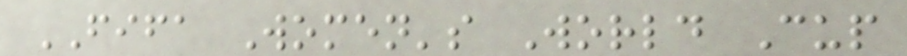FIFA Women's World Cup
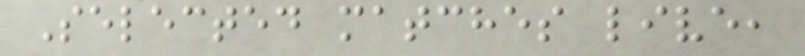Selected matches live,
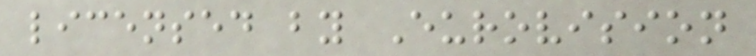licensed by Eurovision
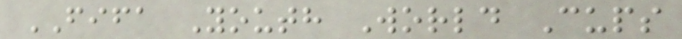FIFA Youth World Cups
